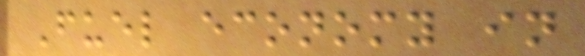Fuel economy in
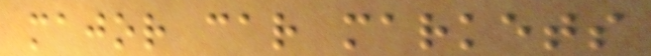major car markets
